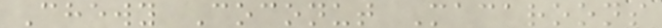Chewy Coconut Macaroons
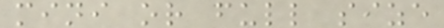mini or full size
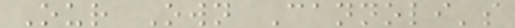Our Own Cannoli's
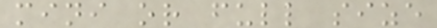mini or full size
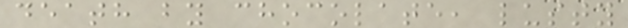death by chocolate, lusty
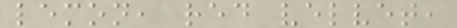lemon, red velvet,
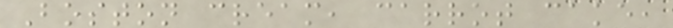Boston cream, carrot cake,
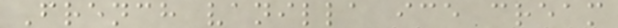French vanilla ice cream
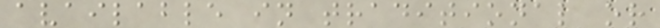available in traditional or
